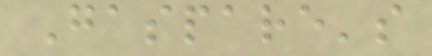Gaspare's
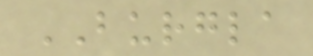BURGLA
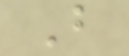B
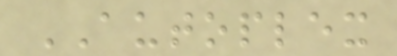AUTOPLEX
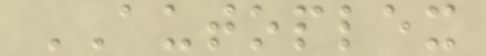AUTOPLEX
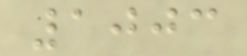1003
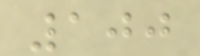100
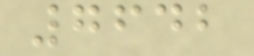7642
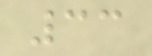33
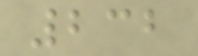232
